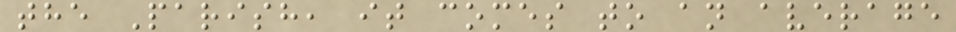the Parish, it comes to an average
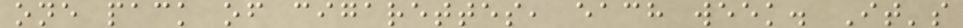one pack of cigarettes, each week. It's
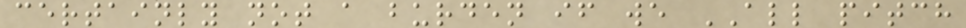certainly not a burden if we ALL pitch
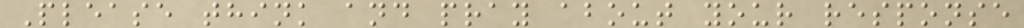Please think and pray about your response
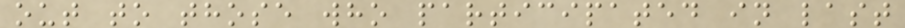out to those who participated in last
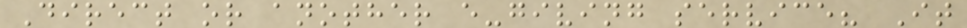Direct or another e-giving service? It
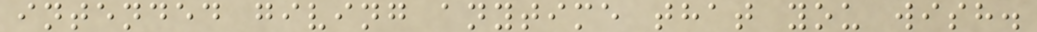intended giving anytime that you wish.
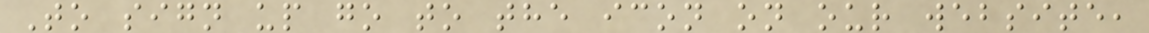To sign up go to the icon on our website,
